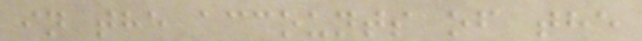in the accounts of the
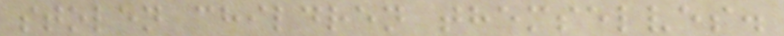stolen children themselves.
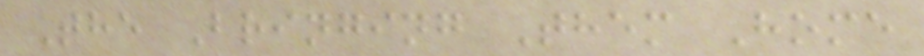The Bringing Them Home
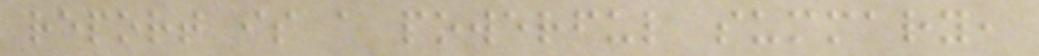report is a powerful summary,
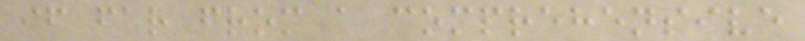if far from a comprehensive
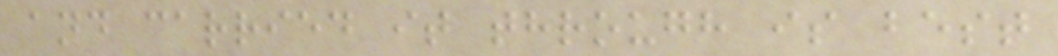and carried it through is best
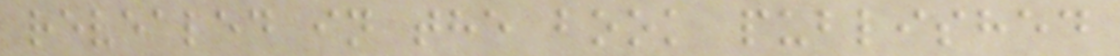revealed in the book published
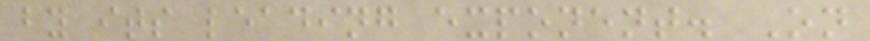by its leading exponent. On
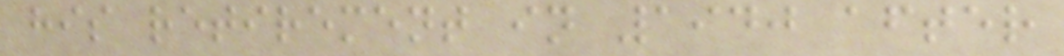his retirement in 1940 after
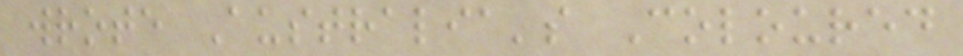wrote Australia's Coloured
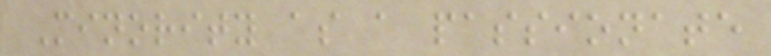Minority as a passionate
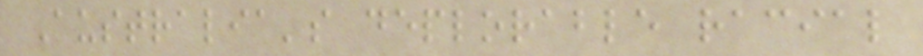Australia's deplorable racial
